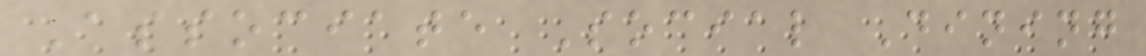Associate Social Dining
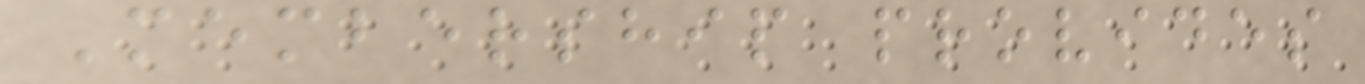Membership provides
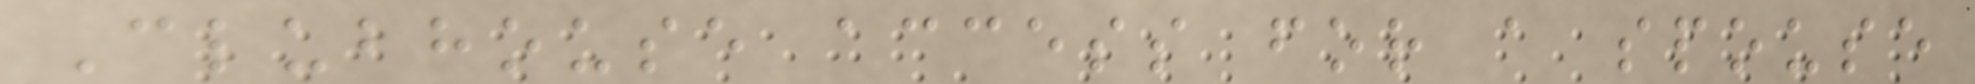Clubhouse access for a spouse
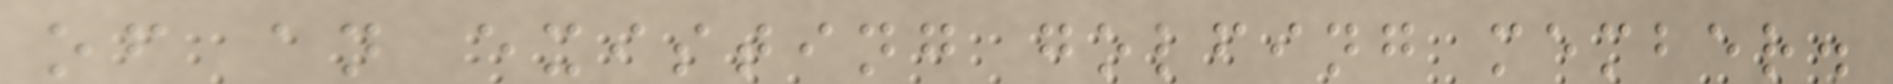of an existing golfing member.
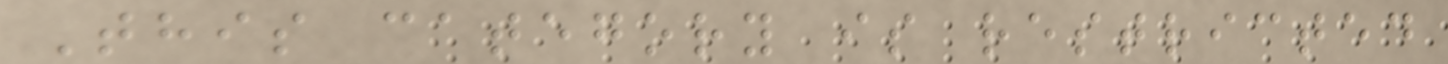This category is restricted
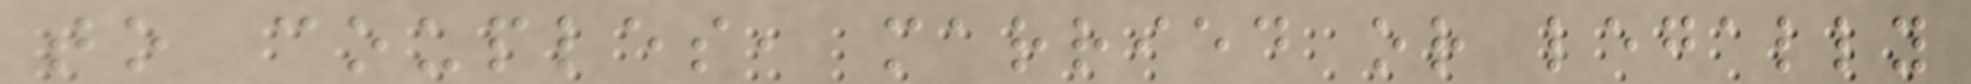to couples, married or legally
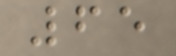65
